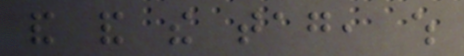and and the tag, which
